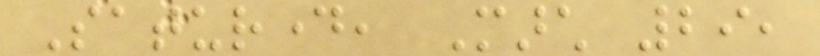Saturday, March 29,
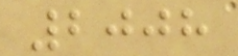2008
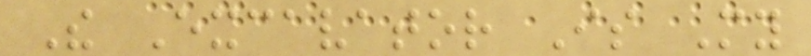The Excavator Is My
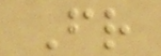Friend
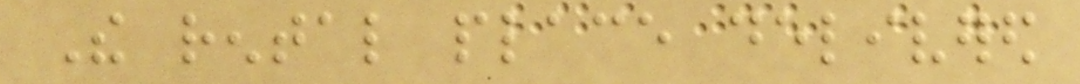The rental place delivered
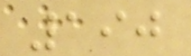190
